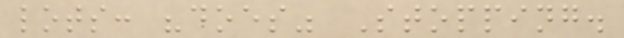lots: "does" Stopping.
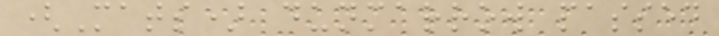(Mats) dunmarrow passed
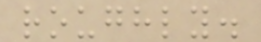roughly.
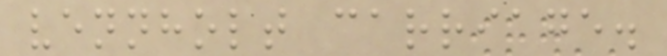vennholt carriage.
